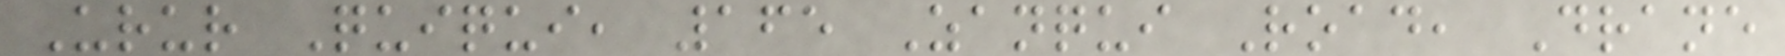Urur Quiqui, 165 Zanqui Road, Drane
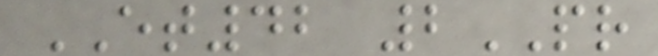ET42 2PR
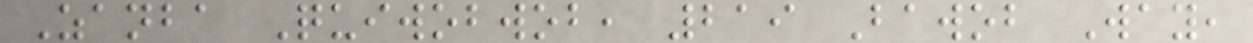Zanba Quiwobwob, 219 Bawob Way,
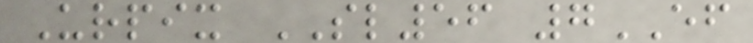Urpix SL56 7EF
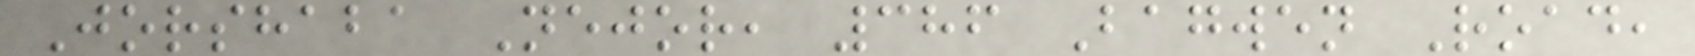Jorshaba Nejor, 386 Bagwen Road,
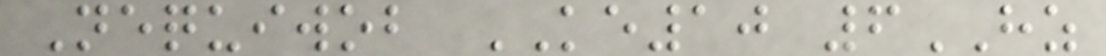Nequiwob KE10 6HZ
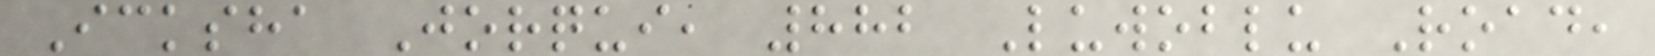Icksha Jorqui, 882 Luwoblu Road,
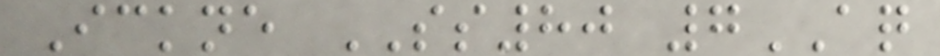Ickne SS80 7AQ
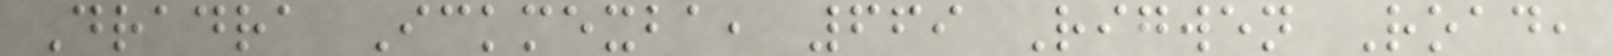Dradra Ickmexba, 669 Rigwen Road,
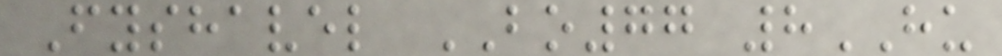Fyshavel BO77 8HU
